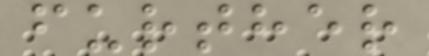further
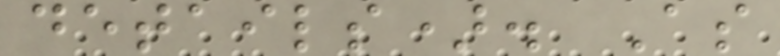details). As
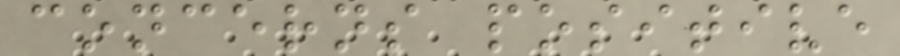concerns positive
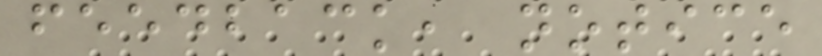feedback, notice
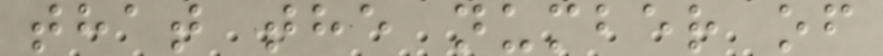that the number of
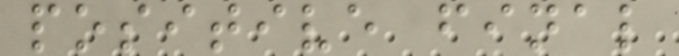positive final
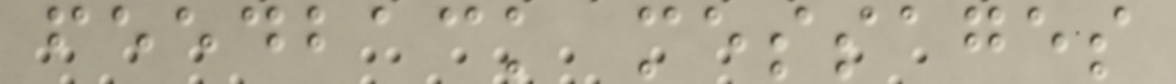feedback messages
